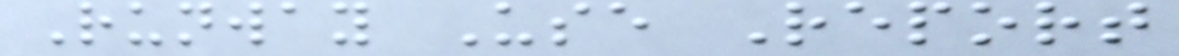Runway Use Report
